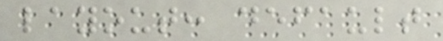layout: default
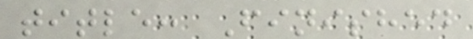title: Finished
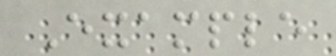Example
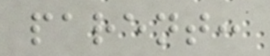parent:
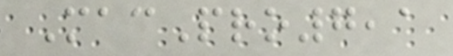MacPro7,1
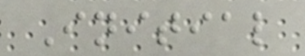Initial
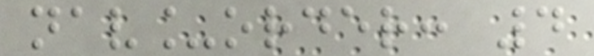nav_order: 4
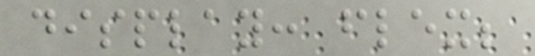display: flex;
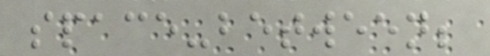space-between;
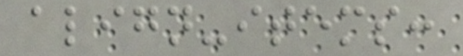align-items:
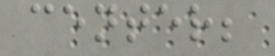center;
